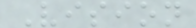Vision
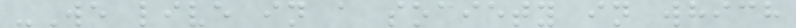-We live in a society in which
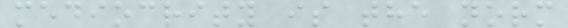mediocrity is the norm
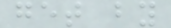get by
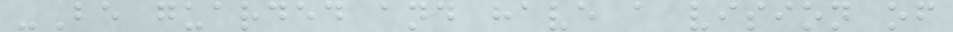-Be guarded and have a vision of
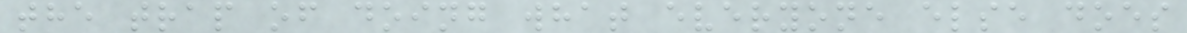the trap of doing what everyone else does
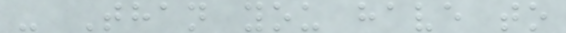- Than you have to
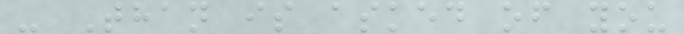- Than is asked of you
